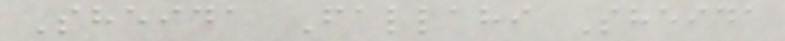Sheida Fallahi Sheida
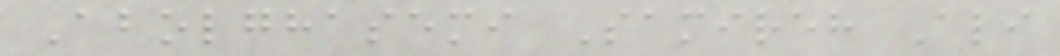Abolghasemi Samireh Ali
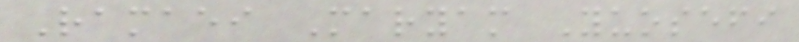Ramaei Maryam Yuosefi
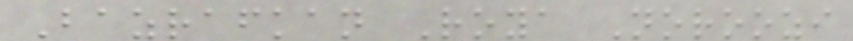Bazrafkan Roya Noroozi
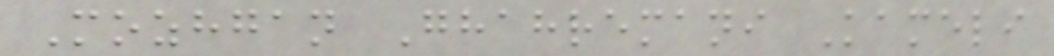Mozhgan Ghahremani Kameli
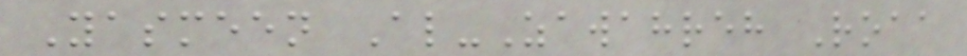Yasmeen Al-Zawahreh Roaa
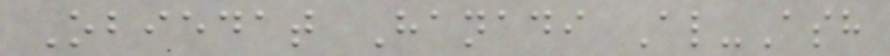Obiedat Hanadi Al-Ash
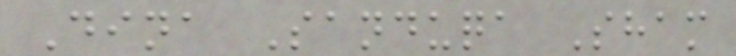Dina Sanduqa Sham
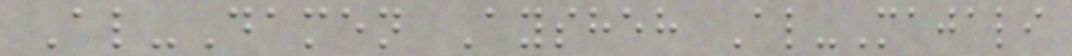Al-Damen Aysheh Al-Majali
